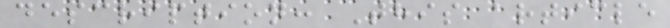description: This article
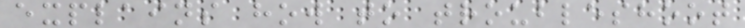explains how to troubleshoot
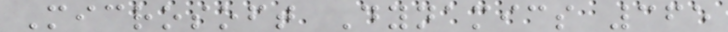Microsoft Dynamics 365
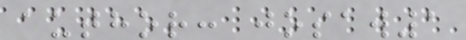author: josaw1
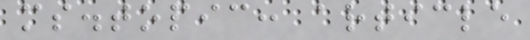ms.topic: article
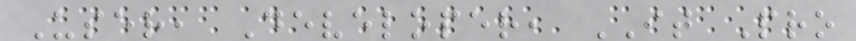User, Developer, IT Pro
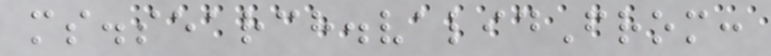ms.search.validFrom:
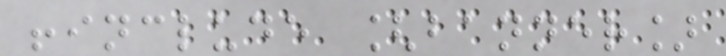!include [banner]
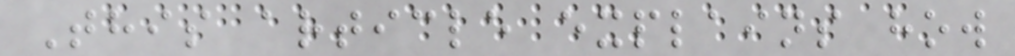This article explains how
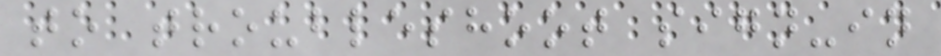to troubleshoot sign-in
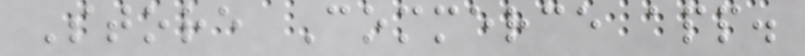Store Commerce app.
